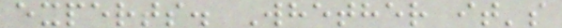experts. Whether it's
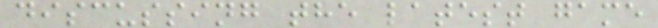discussing the latest game
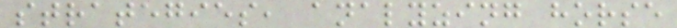strategies, analyzing horse
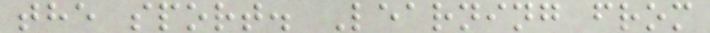the sport. Learning from
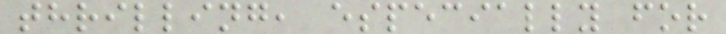thrilling, especially for
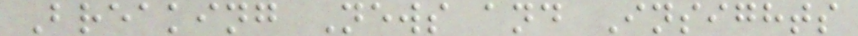Breaking News and Insights
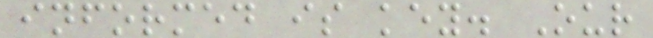informed is key. Our
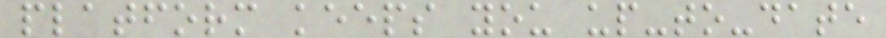platform keeps you up-to-date
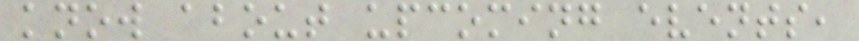know about upcoming events,
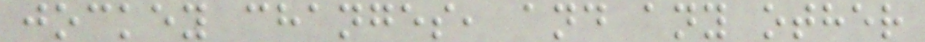jockey changes, and any other
